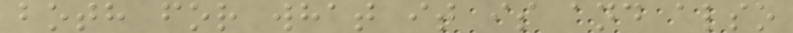both for what it is and also
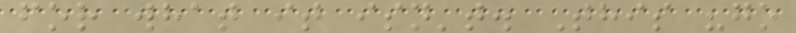for what it isn't. This "go
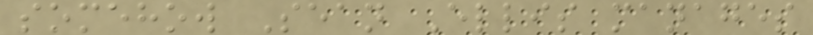somehow Sean Ellis manages
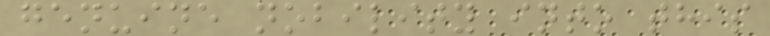genuine nobility into this
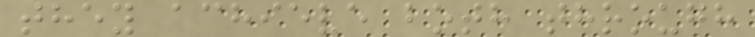they achieve both through
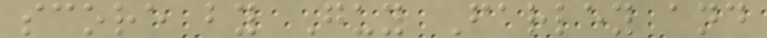score by Guy Farley and
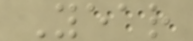Year
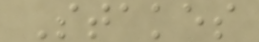Stakes
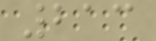213
